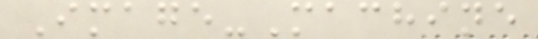Image-Machine
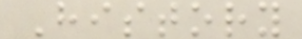History
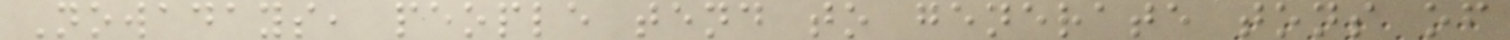Nowadays, people tend to generate tons of
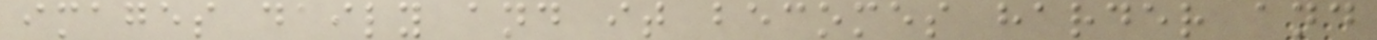images daily and it becomes harder and
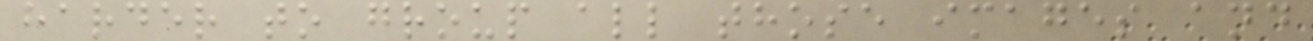harder to group all those images and
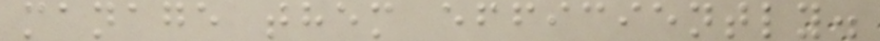manage them efficiently.
